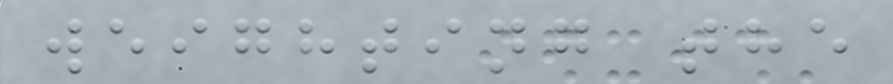weighting the
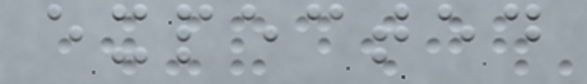expected
